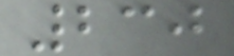230
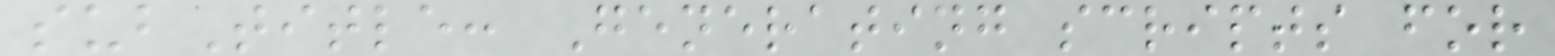subTitle: Generating scripts for
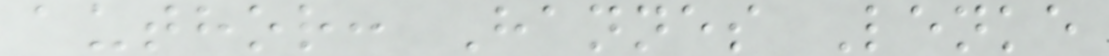author: Hannes Lenke
